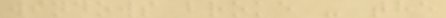windows broke - the
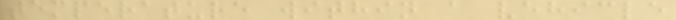temperature within a vehicle
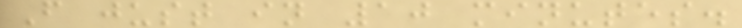F just in 10 minutes.
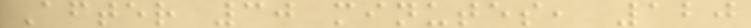After 30 minutes, 120
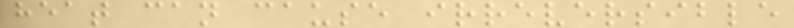heat can cause irreversible
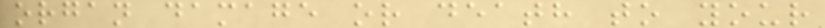organ damage or death to your
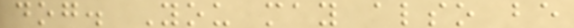dog. You may also be
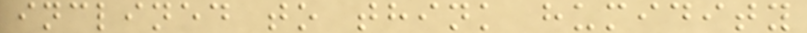inclined to think humidity
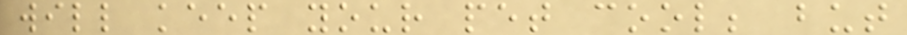will keep your pet cool; but
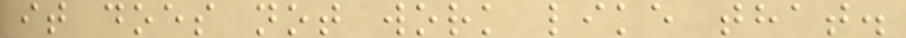it does not work like that.
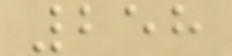258
